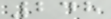248
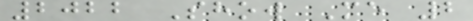2022 Show Me 2
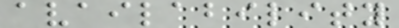availability
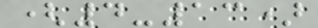(4-13)
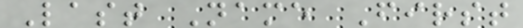Last Name First
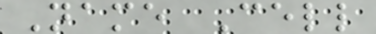Name Cell
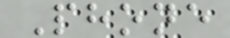Phone
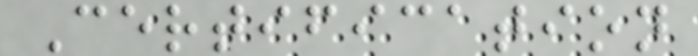Certification
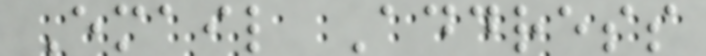Email Address
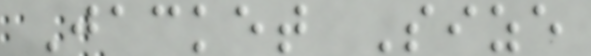Jacket Size
